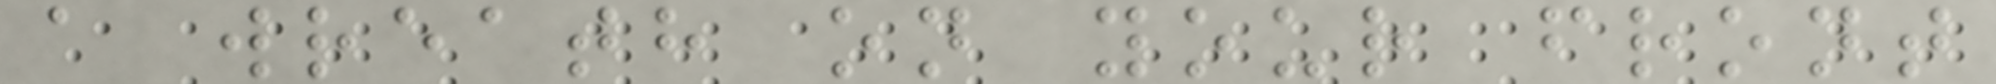a wreath on your front
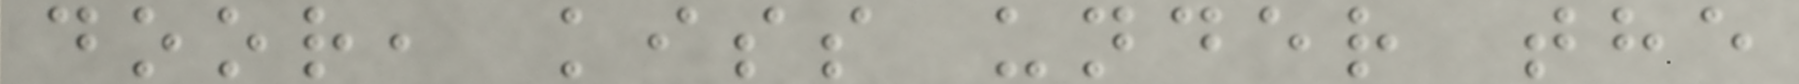door, kiss under the
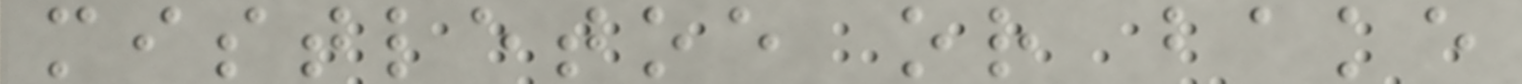mistletoe or bake
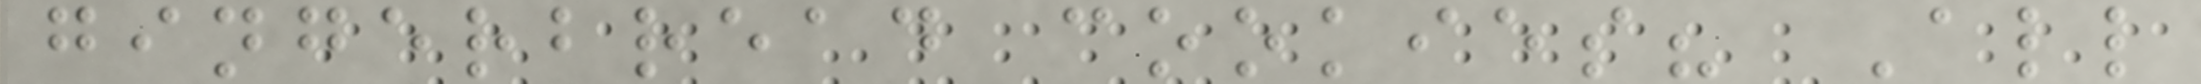gingerbread cookies? All
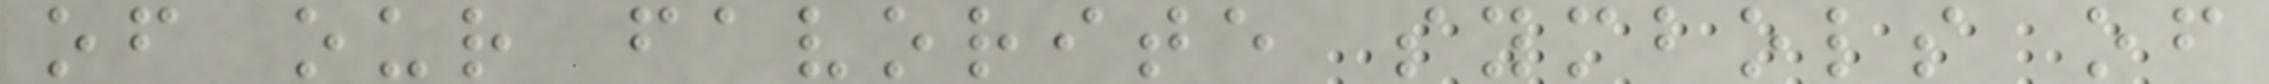of our favorite symbols of
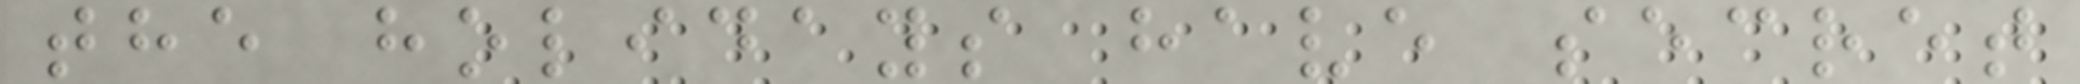the holidays have secret
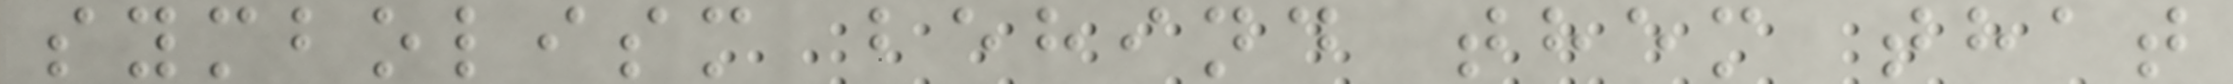symbolism behind them that
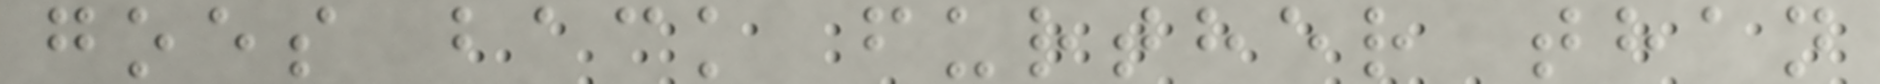goes back further than
